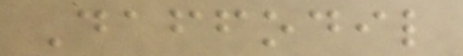Daffodil
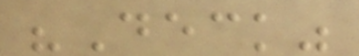"Deck"
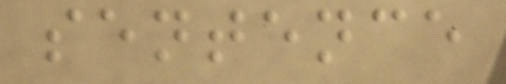sentence
